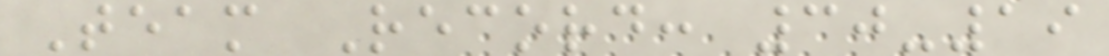Team Record: 30-19
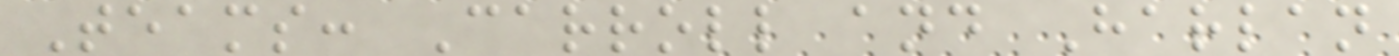Teams: Carroll and Harlan
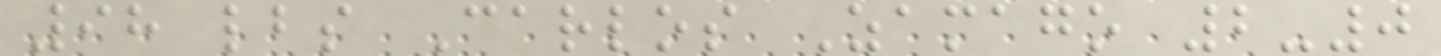98 lbs Carlos Zamago 2-0
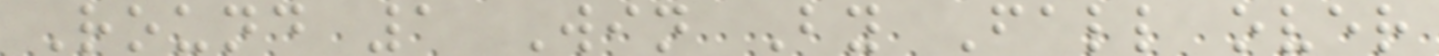Round 1 Win By Fall over
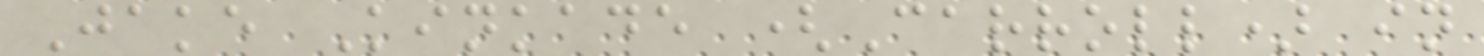Jake Kinkade (Carroll) in
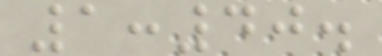1:40.
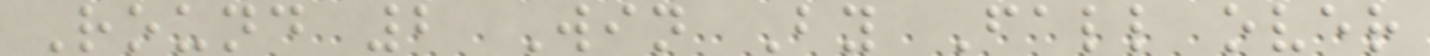Round 2 Win By Fall over
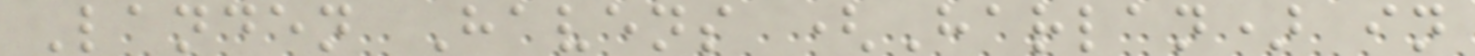Landen Havens (Harlan) in
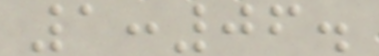1:06.
